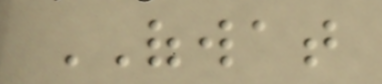OFWAT
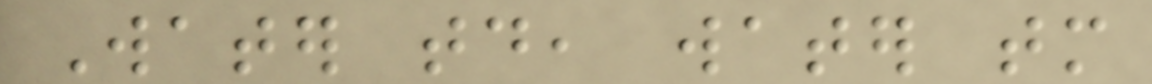Water today, water tomorrow
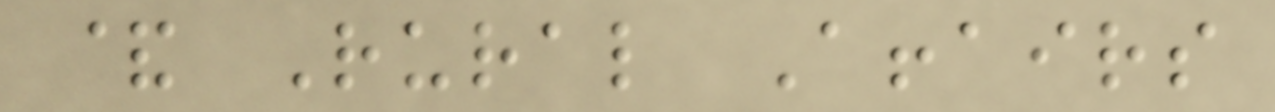& Rural Affairs
